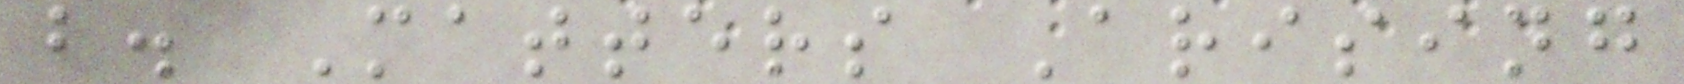b. Matters Arising
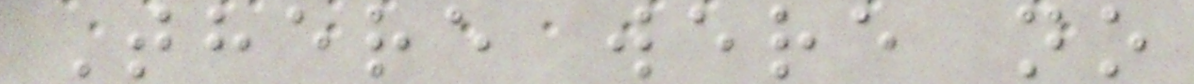There were no
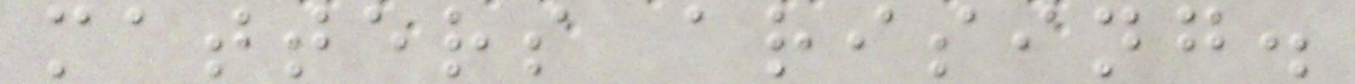matters arising.
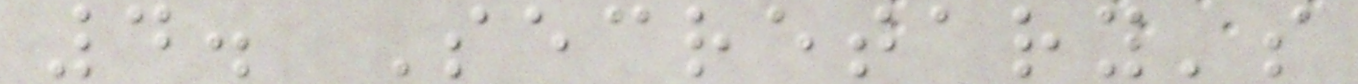4. Secretary's
